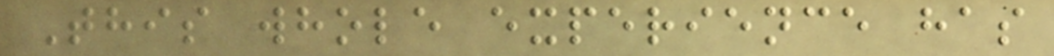This whole experience has
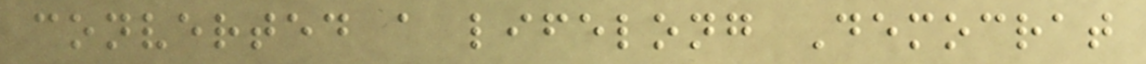converted a lifelong Democrat
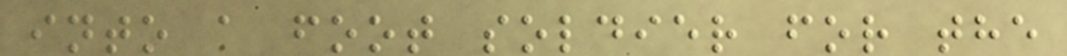into a foot soldier for the
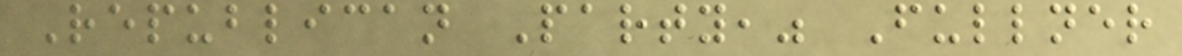Republican Party," Fullner
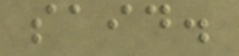said.
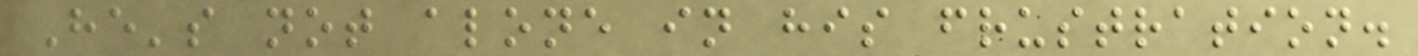He's not alone in his frustration.
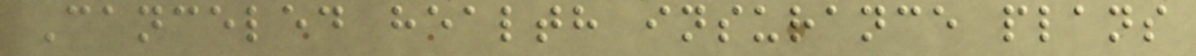Canceled health insurance plans
